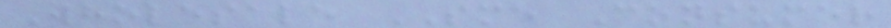Wholesale SME Consumer
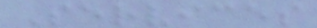Services
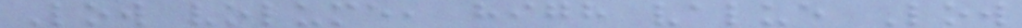Low volume, high value Low
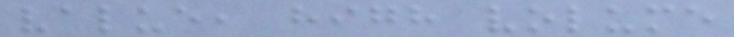value, high volume
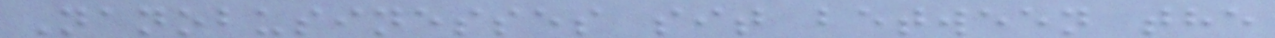Nanobusinesses sit between the
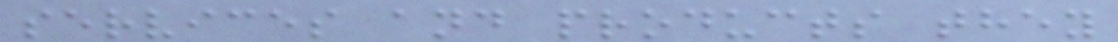services and products they
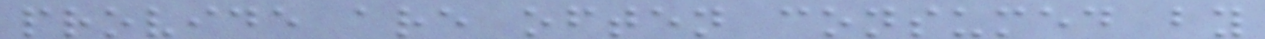provide are often consumed by
